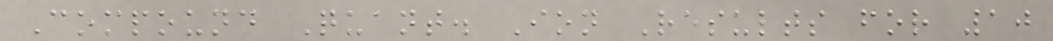Compound Quant. Ion Results for 10
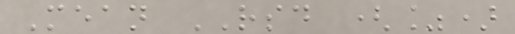Mean RSD (%)
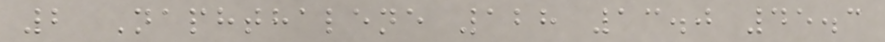2 Naphthalene 128 13.0 45.3
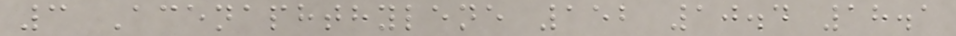3 Acenaphthylene 152 10.4 18.1
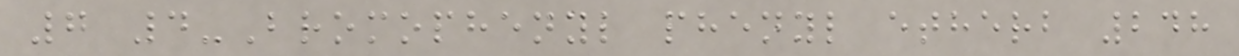7 4-Bromophenyl phenyl etherb 248
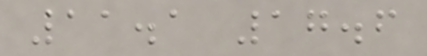11.1 17.6
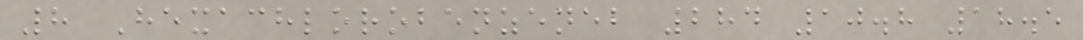8 Hexachlorobenzeneb 284 10.8 18.5
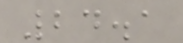24.1
